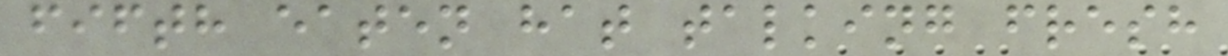fifth eaten hat talking fresh
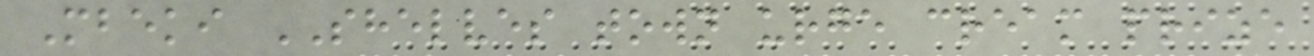Mbeki SHELVES town urge cream prize
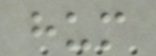hum
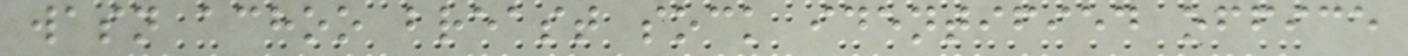wasn achoo breast sock identified office
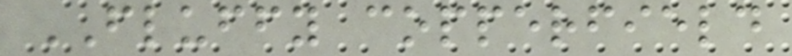FLUFFY copperfield
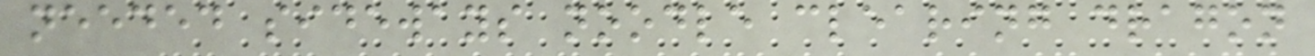needed sideways noodle clearing dragon
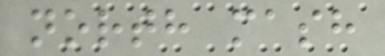north mash
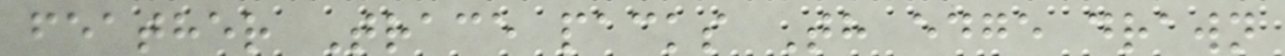feather Trace packs Th edge drawn
